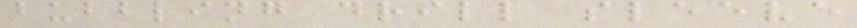bubbling drill sleeve
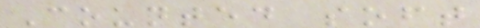Counted soft
